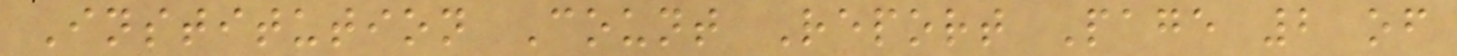Institution Count Report Page 2 of
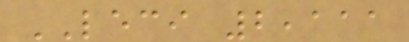LECI 2,111
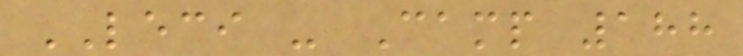LECI - Camp 188
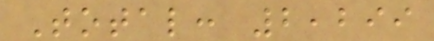Total: 2,299
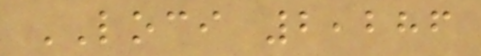LOCI 2,286
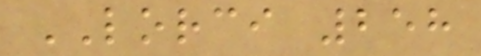LORCI 258
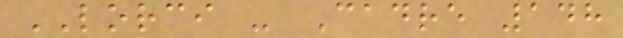LORCI - Cadre 148
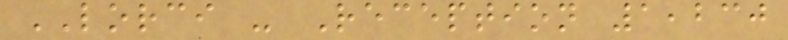LORCI - Reception 1,230
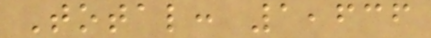Total: 1,636
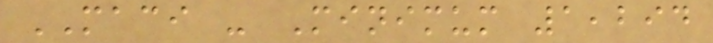MACI - Minimum 1,294
